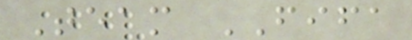Team FIFA
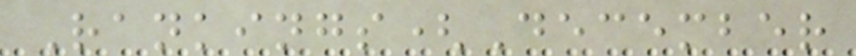Rankings(December
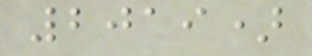2019)
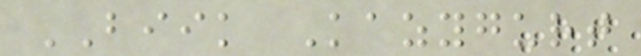BIIK Kazygurt
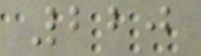220
